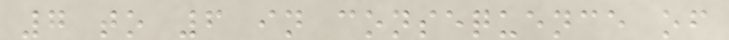7 to 6 in consequence of
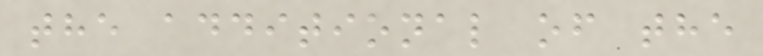the additional of the
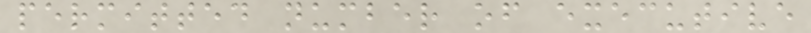permitted number of executive
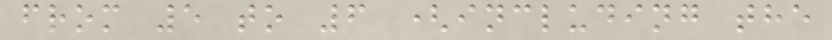from 5 to 6 (including the
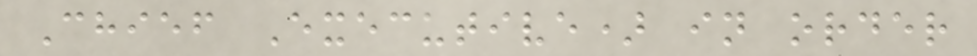Chief Executive) in order
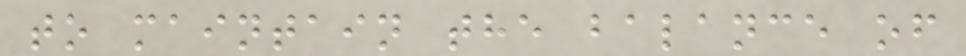to maintain the balance of
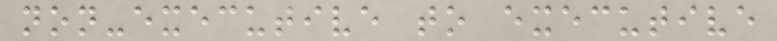non-executive to executive
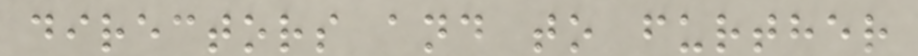directors and to further
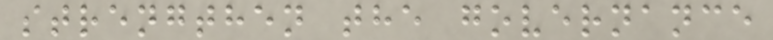strengthen the governance
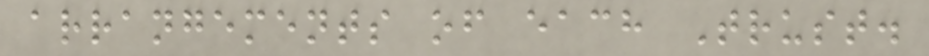arrangements of each Trust.
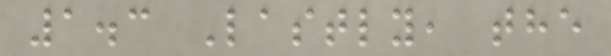1.3 Lastly, the
